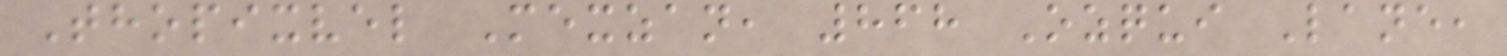Thopixvel Mexzan, 868 Ozqui Lane,
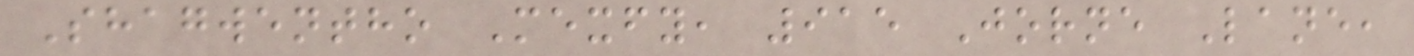Shagwentho Mexfy, 915 Jorne Lane,
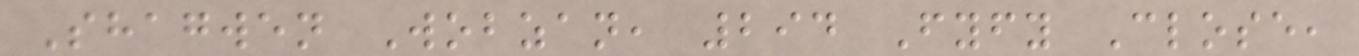Shagwen Wobzan, 294 Fyfy Close,
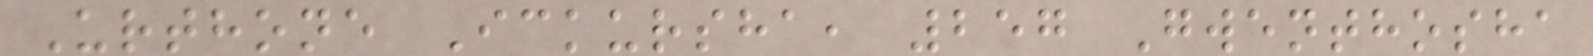Urthone Ickursha, 257 Gwenthosha
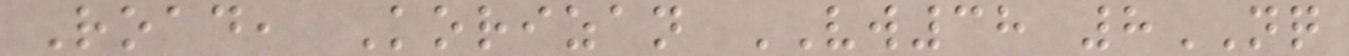Road, Korizan VW38 8NQ
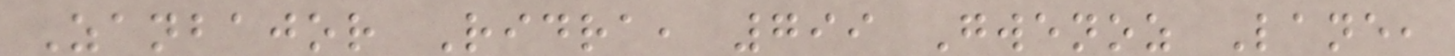Zanbajor Ridra, 799 Gwenoz Lane,
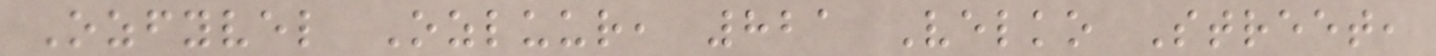Ozfyvel Ozluur, 821 Velko Street,
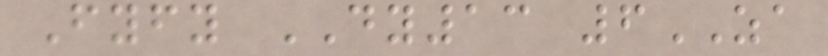Fyfy DY13 6ZA
